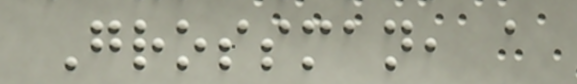Grossman, a
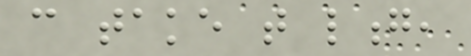can take that long,
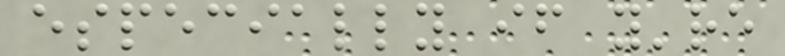especially if you're
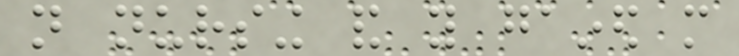not nursing and you gained more
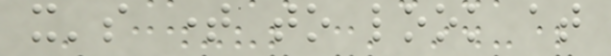it's time to look at
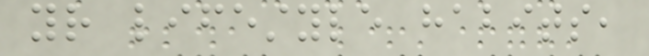your lifestyle habits,
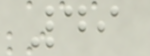49
